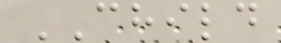CHILD
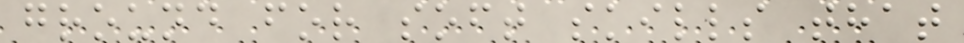ground for soft skills that
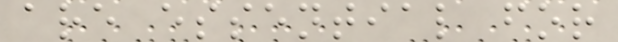are essential for
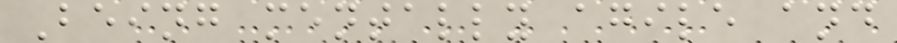Being mentally agile and
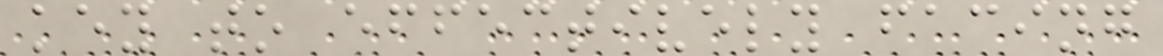key to effectively facing
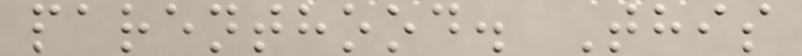parenthood. This
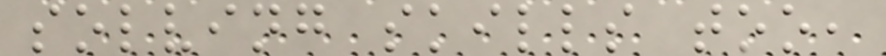solving skills too,
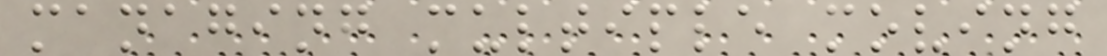managing multiple moving
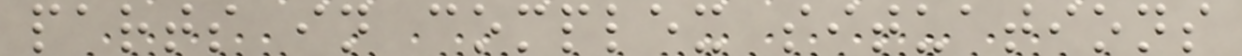parts in complex situations
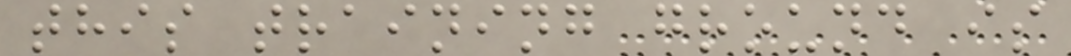this training ground is
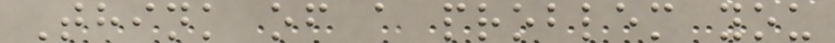Think of a problem you
